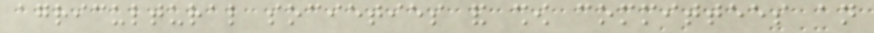agricultural societies and show committees an
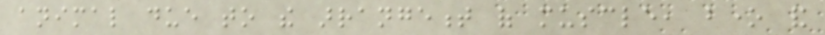animal due to the arrangement of muscle, bone and
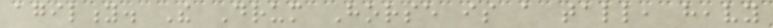agility. The Drum Horse is a tall, heavy
